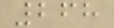268
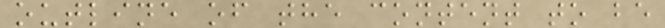outline of the content to be
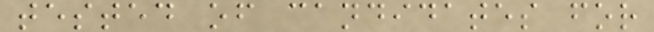tested of candidates for
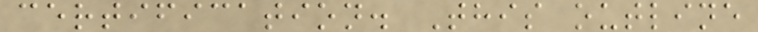certification. This outline
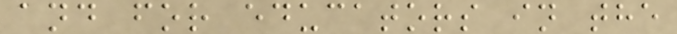and for educators in the
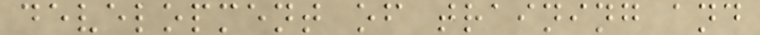development of training and
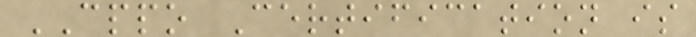CPPO Certification is
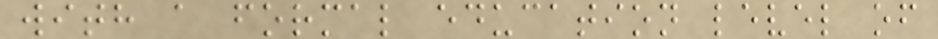with a formal education level of
